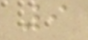9
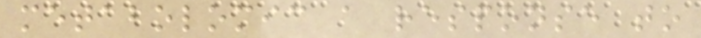metabolomic a response to
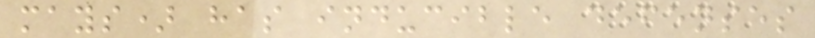mays) has inducible defenses
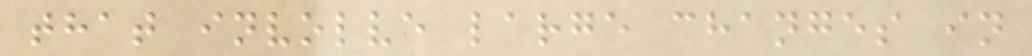that involve large changes in
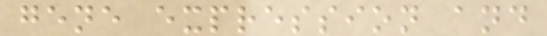gene expression and
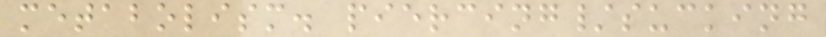metabolism. piercing/sucking
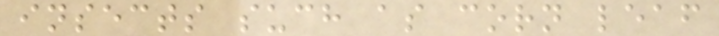insects such as corn leaf
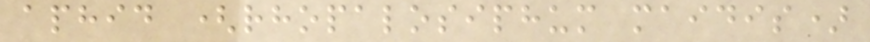aphid (rhopalosiphum maidis)
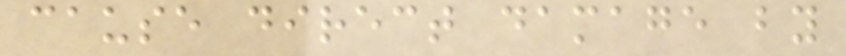cause direct damage by
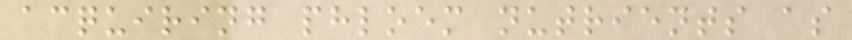acquiring phloem nutrients as
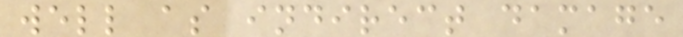well as indirect damage
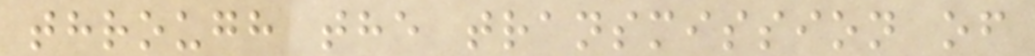through the transmission of
